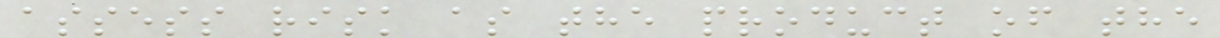assess risk as the product of the
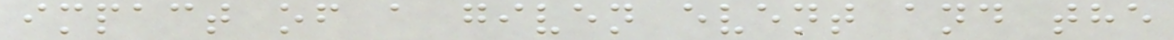impact of a given event and the
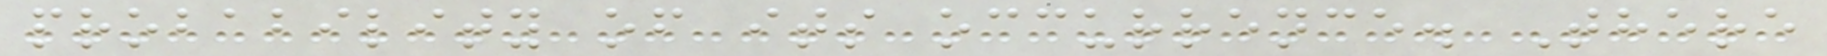probability of its occurrence. There
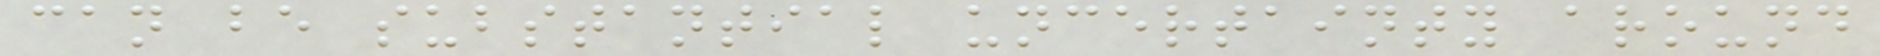can be substantial uncertainty around
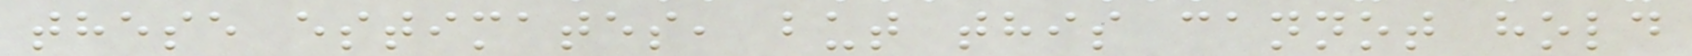these estimates, but this cannot hold
